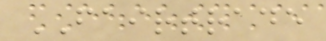FAIRTRADE
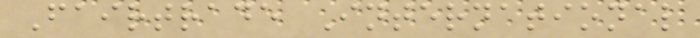Fairtrade International
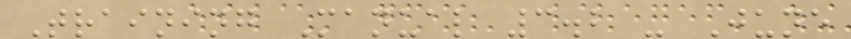Training Manual 3.2 - June
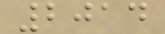2014
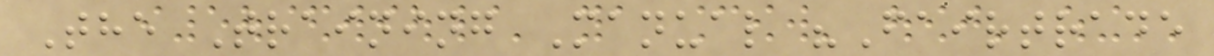The Training Manual "Fairtrade
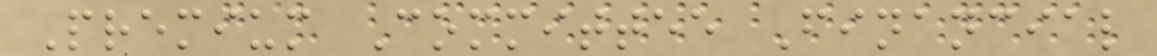Premium Committee Financial
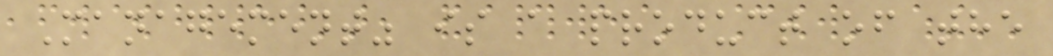Management" is a product of the
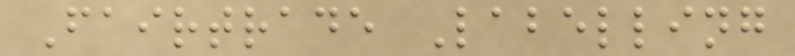Fairtrade Labelling
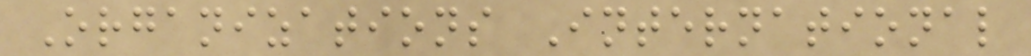Organizations International
